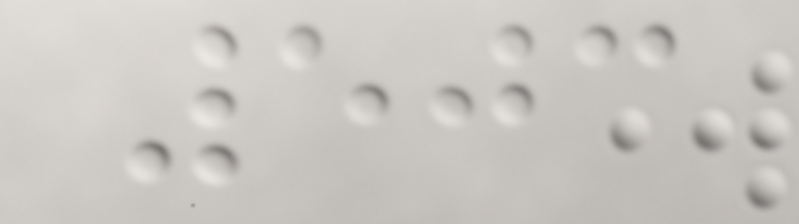503
